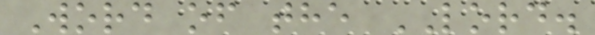Word of the LORD.
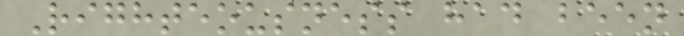Righteousness had been
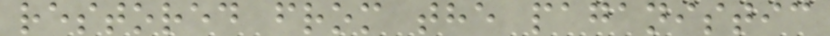restored from the paganistic
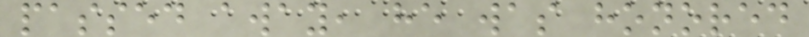passed away, he was honored
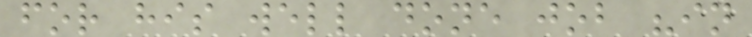for his well done job "in
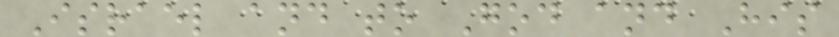Israel and to God and His
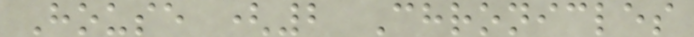House (2 Chronicles
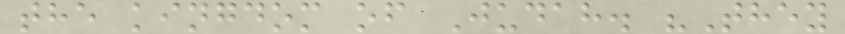the kingdom of Judah. "They
